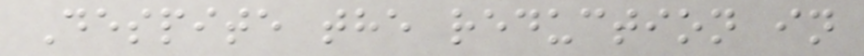Despite the reduction in
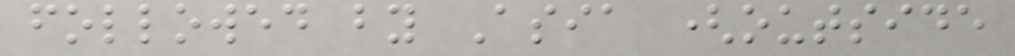followed by Asia (outside
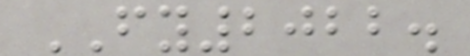FY2022.
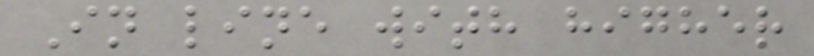In line with higher
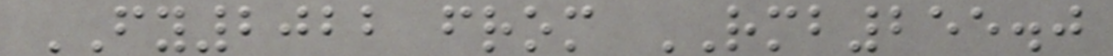FY2022 from RMB255.0
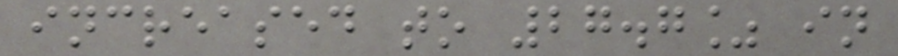increased to 27.7% in
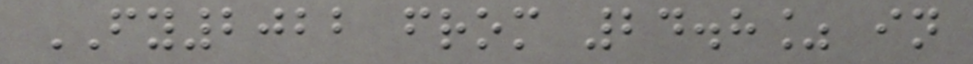FY2022 from 24.8% in
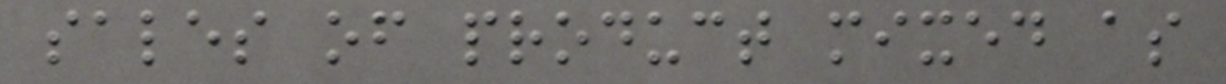sales of product mixed as
